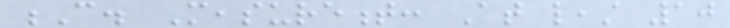C. Measurement: At least 10
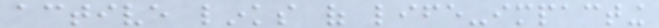active links of life-impacting
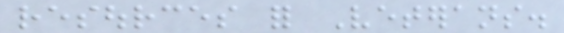resources for Veterans.
